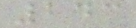243
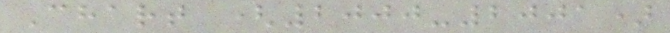Chart (2000-2001)
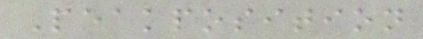Peakposition
